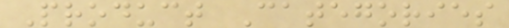Product Categories
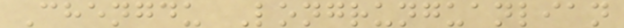Chengdu Longrunguanlian
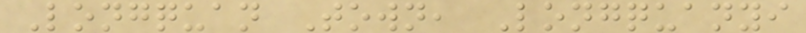Longquan Town, Longquanyi
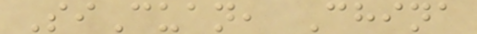SiCuan, China
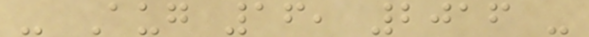- Aug 16, 2016 -
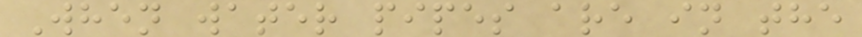When water pipes are in the
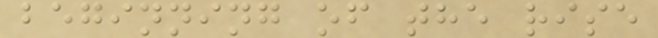beginning of the rise
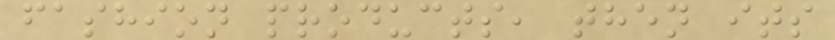fashion products, then its
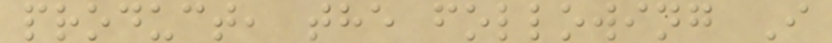product, the following I
